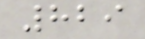829
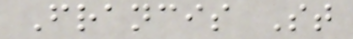Francis St
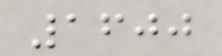1600
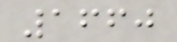1660
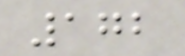172
